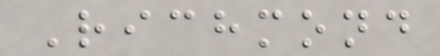Richmond
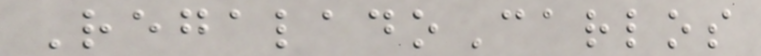RegaladoCarlos
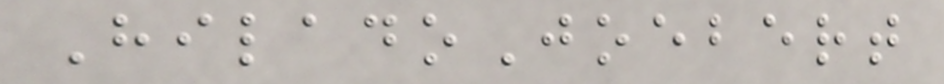HiladoJoebert
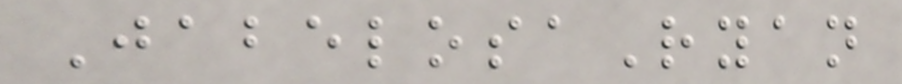JabelosaRyan
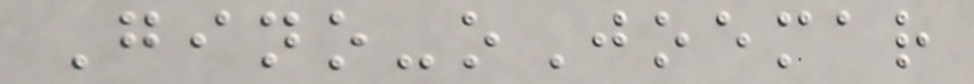Gino-oJoemar
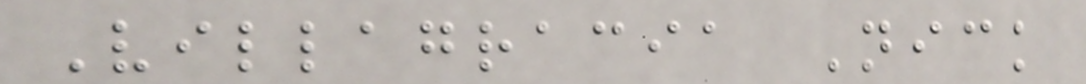Villagracia Nick
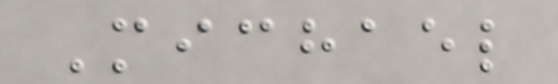Michael
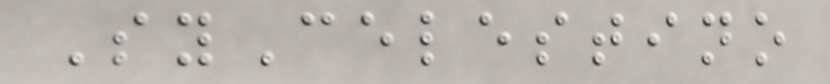SyCelestino
